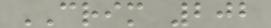CRIM 202
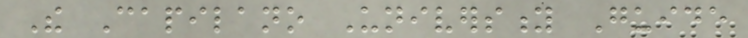The Capilano University Guide
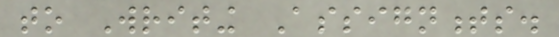to Writing Assignments.
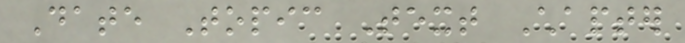Date Topic Text Chapter
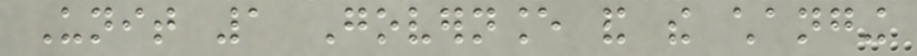Unit 1 Governance and the changing
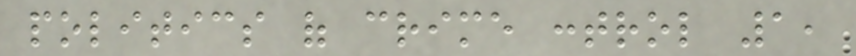politics of crime control 1,
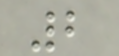2
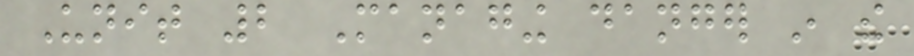Unit 2 Managing danger in the
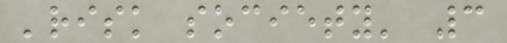'risk society' 3
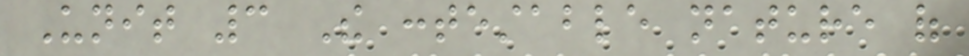Unit 3 The contestable nature of
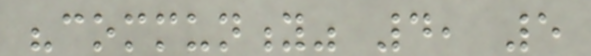"community" 4, 5
